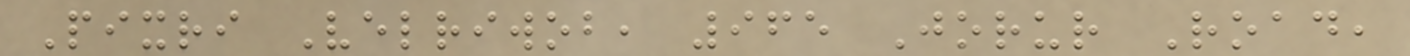Pixri Velriwob, 965 Jorur Road,
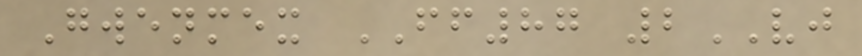Gwenmex FF87 2VJ
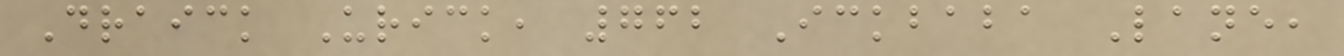Draick Urick, 762 Ickbaba Lane,
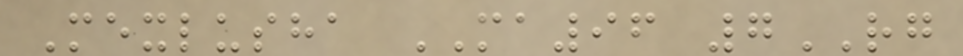Mexlusha MA96 7RG
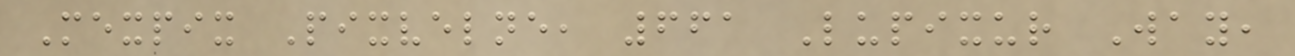Mexpix Pixvelne, 661 Lupixur Way,
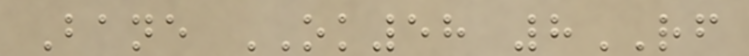Bane OK58 8RF
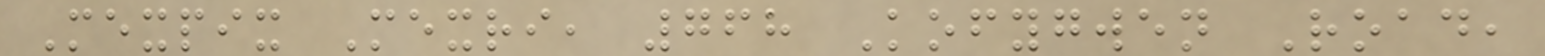Mexpix Mexri, 768 Kofygwen Road,
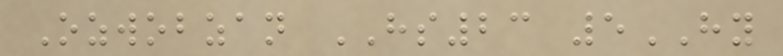Ozwobzan HS23 5HY
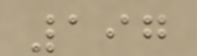197
